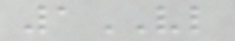1VL
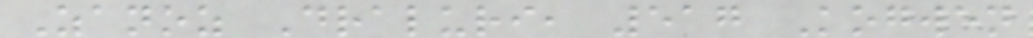Zanoz Draluri, 517 Kogwen
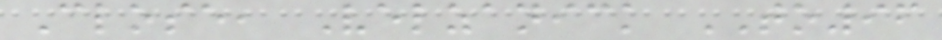Close, Velzanick TO96
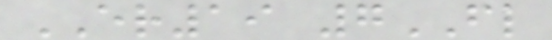ER19 7FL
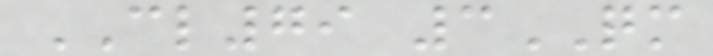CL79 3QM
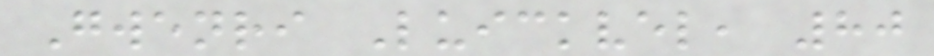Gwenri Luickvel, 80
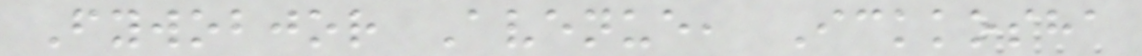Fywobjor Avenue, Ickkosha
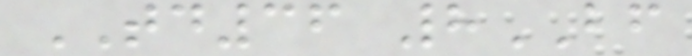TD36 8BF
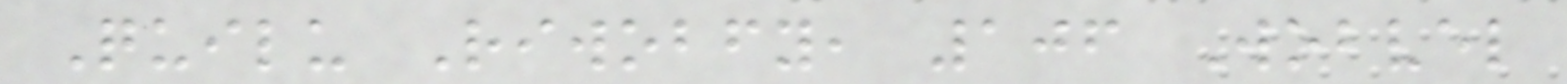Quilu Riwobfy, 106 Wobvel
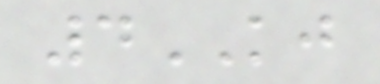4KJ
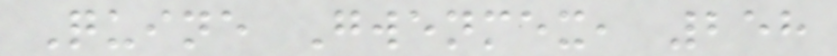Quine Gwenmex, 258
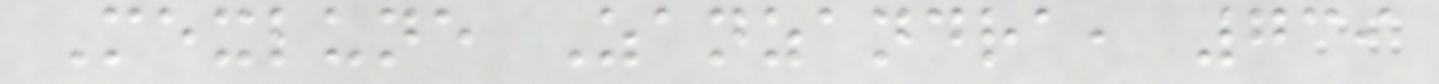Mexlune Zanzandra, 739
